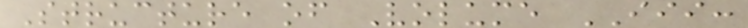Structure of Volume III:
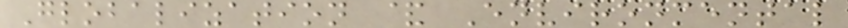Globalization & Environmental
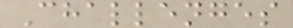Challenges
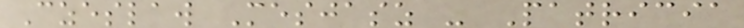Czeslaw Mesjasz - Patricia
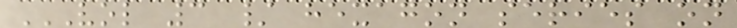VOL 3 / HEXAGON SERIES ON
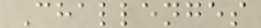Challenges
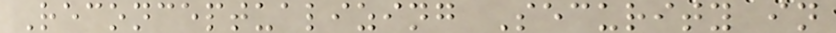Reconceptualizing Security in
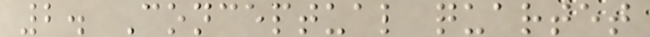2. Conceptual quartet
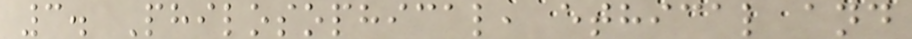3. Philosophical, ethical and
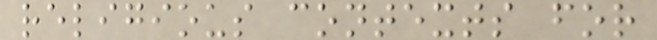religious contexts for
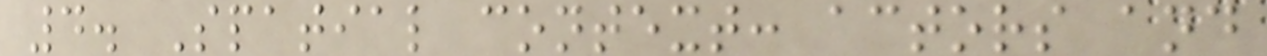4. Spatial context: actors and
